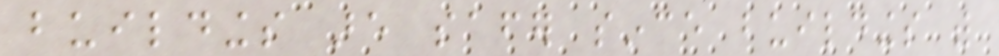buildings are safer since buildings with
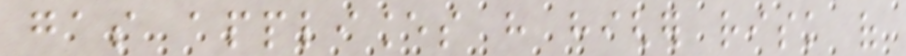gas appliances have higher risk of
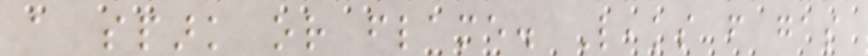a spark or flame. Leaks from gas
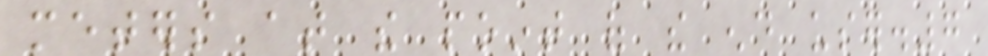meters at the point of the end user.7
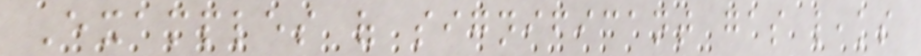Examples of significant gas leaks
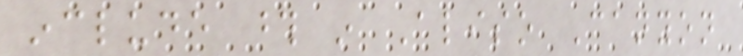include those in Aliso Canyon
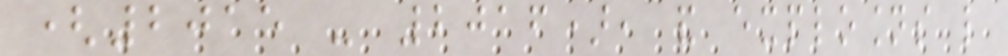(2015 - 2016), and explosions like
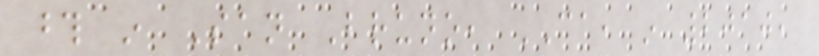those in San Bruno, CA, in 2010,
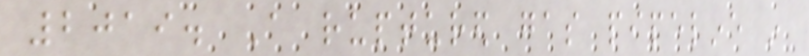2019. A ruptured gas pipeline in
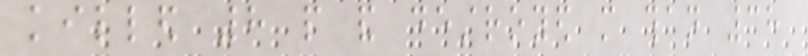killed 8 people and destroyed more than 38
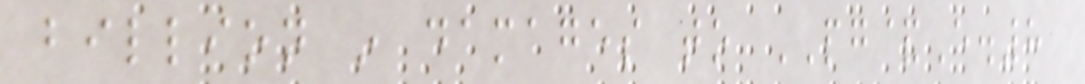billion in damages to PG&E.8
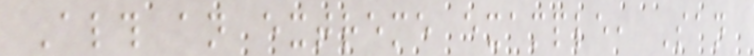Although an extreme example, San
